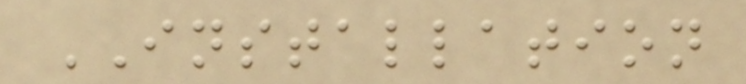INSTALLATION
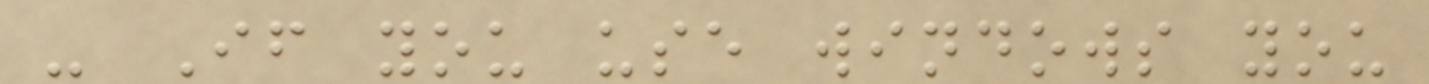- If you use windows you
